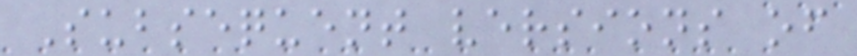Subsequent versions of
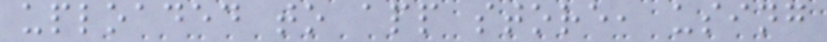uploaded to app store, using
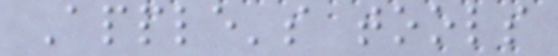Apple's tools
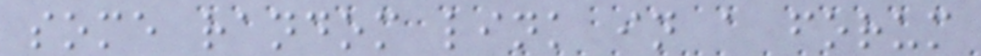some random link in a forum
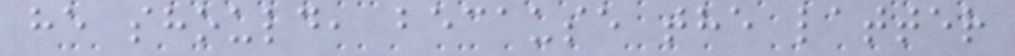he should, because the latter
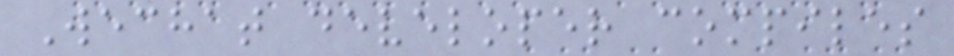Wechat developer compiles
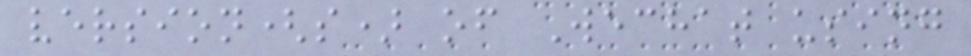version(s) of Wechat using
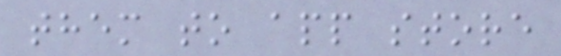them to app store
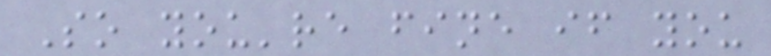So you're fine if you
